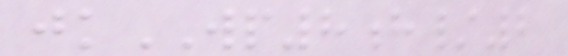jkWP8h/2
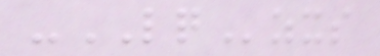-LQzxs
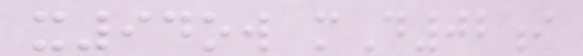x94ow mD02i
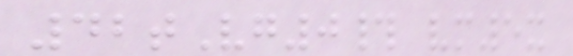42tVg0# vm5x
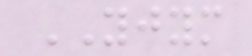YJYM
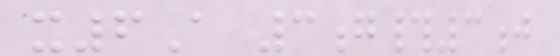x6A 3g#3j
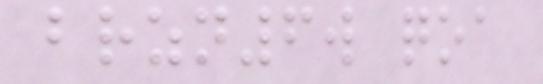brzn6w qoa
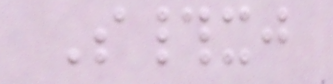S#xj
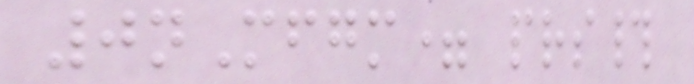0nMfgm= prs#
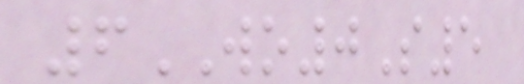6WO0S5
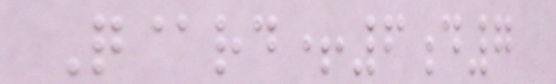Q@rd+6d7
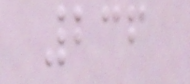236
